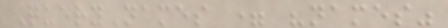QueryNames = "names"
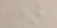)
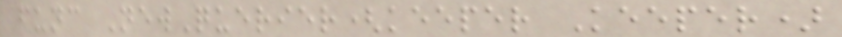func NewQuerier(keeper Keeper)
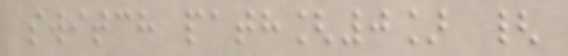switch path[0] {
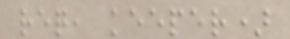req, keeper)
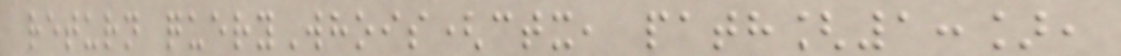return queryWhois(ctx, path[1:],
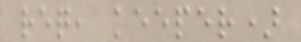req, keeper)
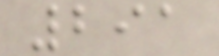291
